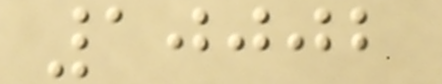10002
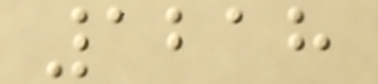1218
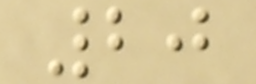20
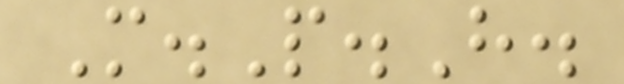M.P.H.
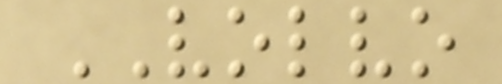VOLVO
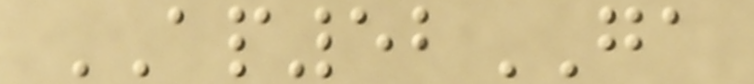AP52GA
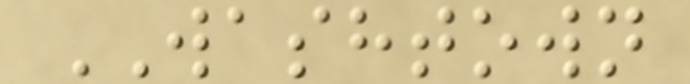WASHTOWN
